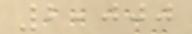2,000
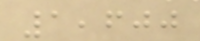1,600
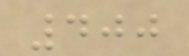400
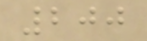200
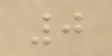0
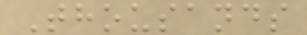Thousands
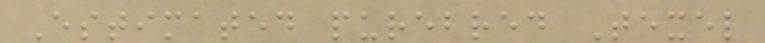Estimated purebred Texel
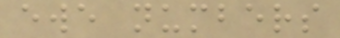ewe numbers
